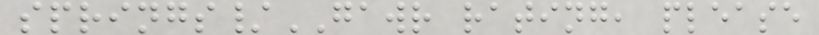springs/GAWR rating, please
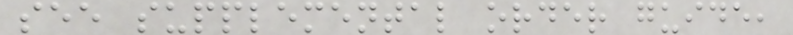see supplemental order guide,
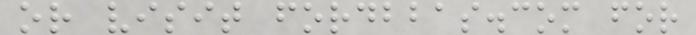or visit fordbbas.com for
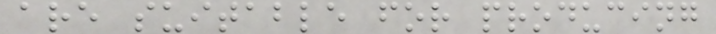are suitable for producing
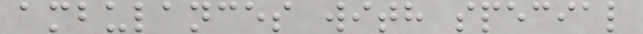ambulances with special
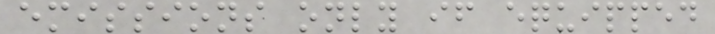emissions only if equipped
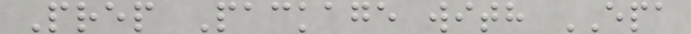Prep Package with EPA
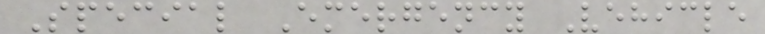Special Emergency Vehicle
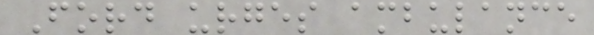Ford urges ambulance
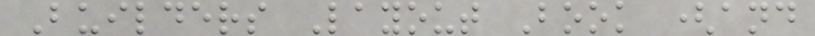Builders Layout Book (and
